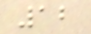12
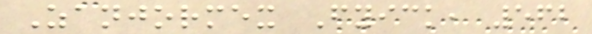Zanjormex Fyick, 562
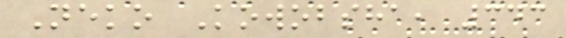Neko Kowobsha, 343
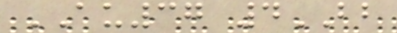AU37 4BB
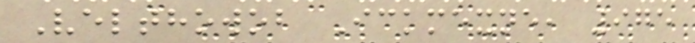Velthowob Ickmexne, 975
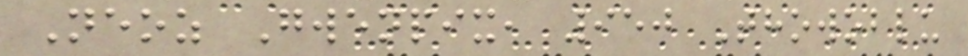Neoz Gwenpix, 950 Thowoblu
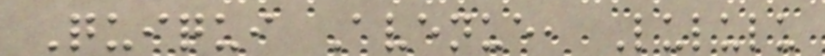Quiqui Avenue, Lululu
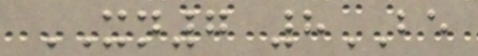XN7 8BE
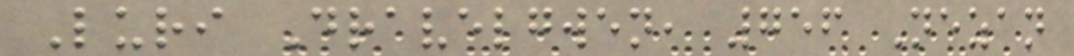Luri Dravelgwen, 756 Nezan
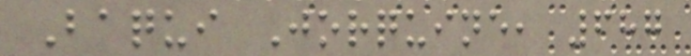Baqui Jorquine, 687
